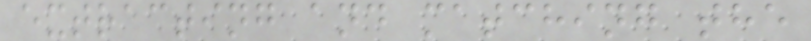extracting and matching the
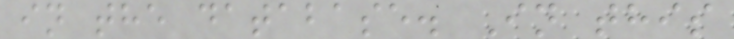in the database. In this
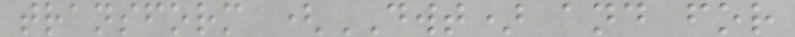transform (DWT) and for
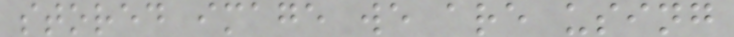stored image we are using
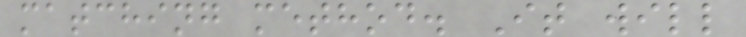matching method. It will
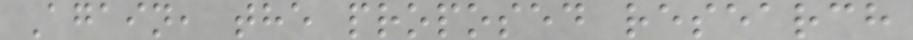Again, the proposed research
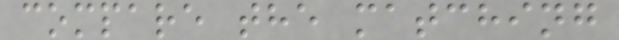compare the matching
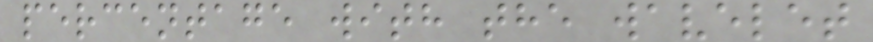percentage with the wavelet
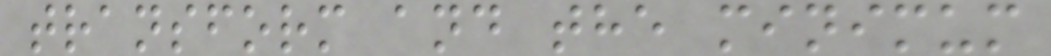transform and the minimum
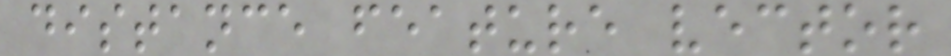distance feature vector
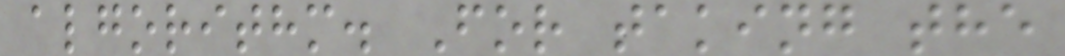algorithm. For taking the
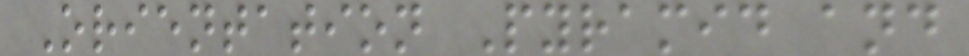Orientation Pyramid and
